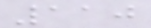110
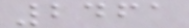2461
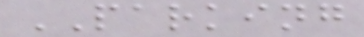PARKING
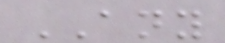ANY
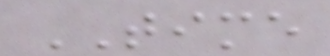TIME
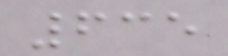635
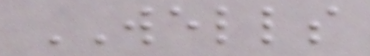WELLS
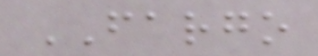FARGO
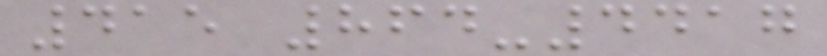415 864-4417
